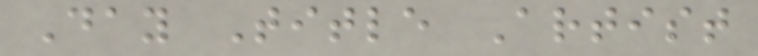Day Title Artist
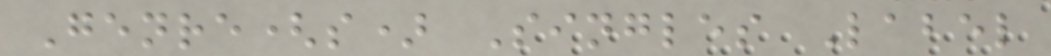Genre(s) Singles Label
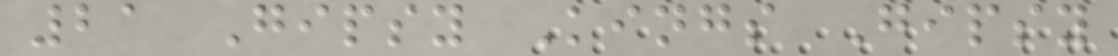21 Gipsy Kings Gipsy
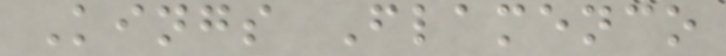Kings Flamenco
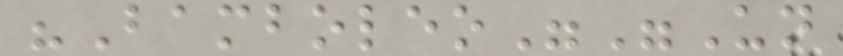"Bamboleo""Un
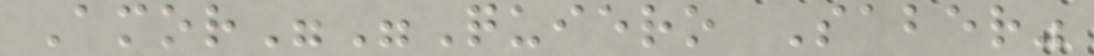Amor""Quiero Saber"
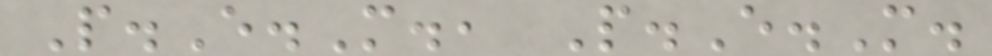P.E.M., P.E.M.
